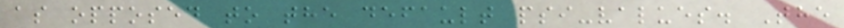as opposed to the default psi-values. The
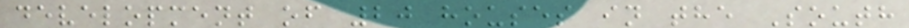development of 20 houses in the South
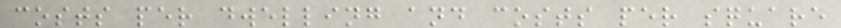costs per dwelling and costs per square
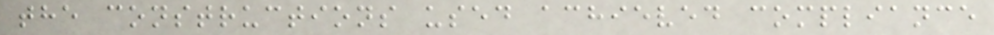the constructions used achieved compliance
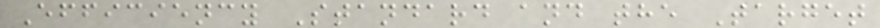Efficiency Standard and the Target
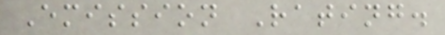Emission Rating.
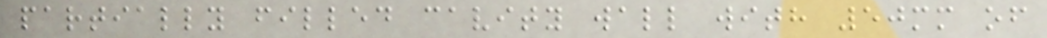partially filled cavity wall with 50mm of
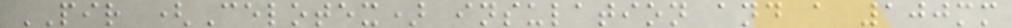PIR (Celotex) insulation and a 100mm
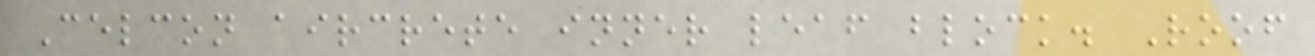Celcon aircrete inner leaf block. Roof
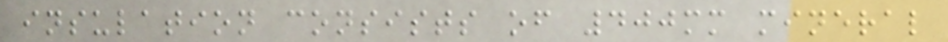insulation consists of 400mm mineral
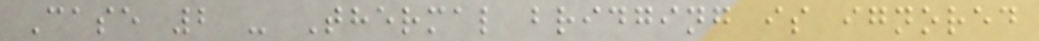Case 2 - Thermal bridging is ignored
